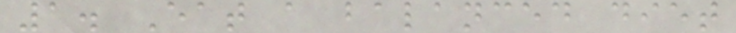1. Eat a balanced diet
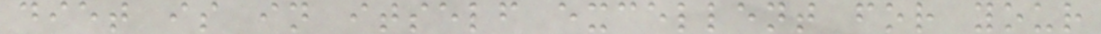diet is in itself excellent for your
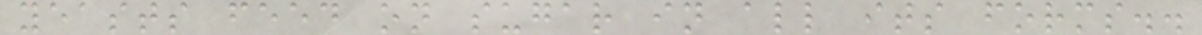yeasts feed on sugar in all its forms..
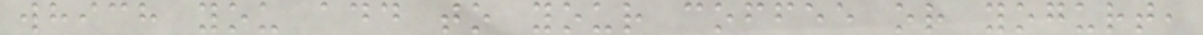which you add to your coffee or yogurt,
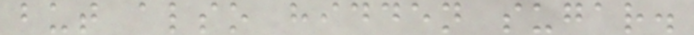but also hidden sugar.
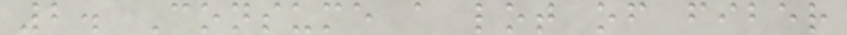2. Consume a lot of fiber
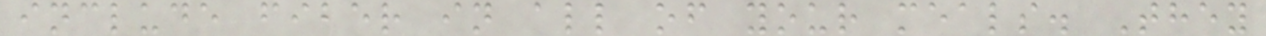include fiber in all of your meals. They
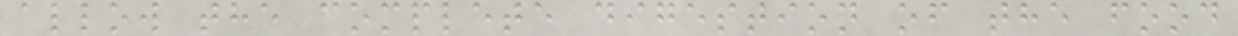allow the complete digestion of the food
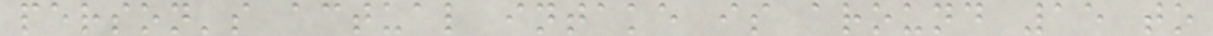person's actual intake is around 15 to
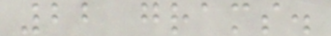22 grams.
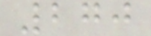270
